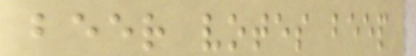beer votes beep
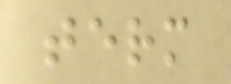term
